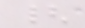{
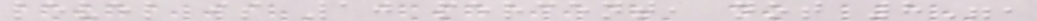level is 10 percent, not 8",
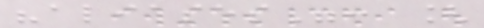"aliases": [
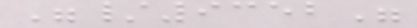"/9352"
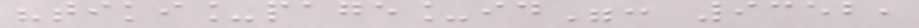"tiki_page_id": 9352,
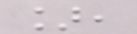],
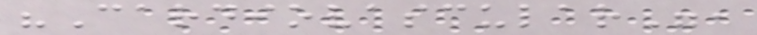"Cardiovascular",
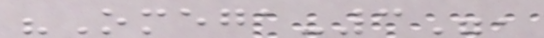"Omega-3",
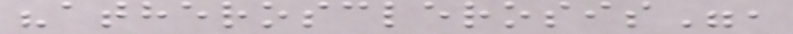"atherosclerosis",
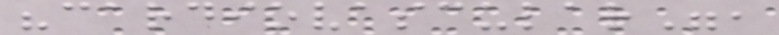"cardiovascular",
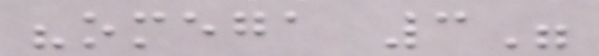"omega 3"
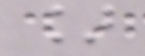]
